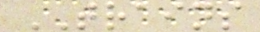TRAINS
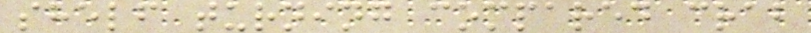shelf turning compared crab
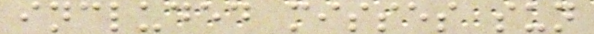included misses sun
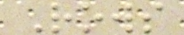Rows
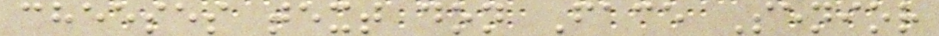cheeses text don Face Senior
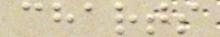charts
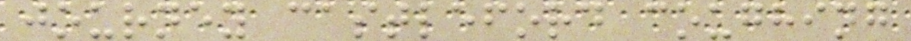journey castleford coughing
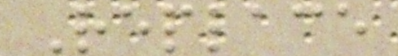Replace
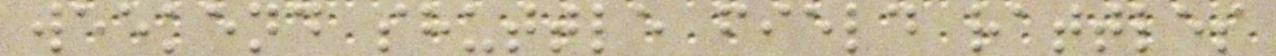weekend shuttle field rattles
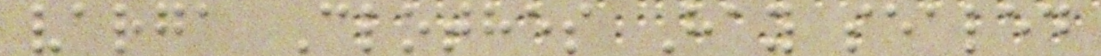varga Clothes Hay sealed
